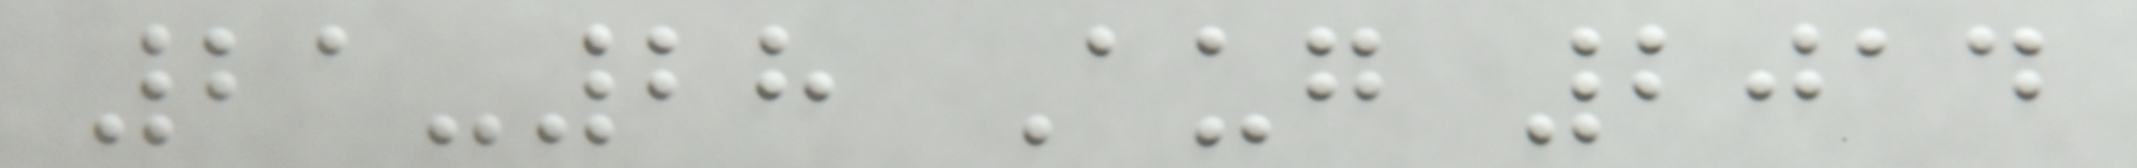21-28 Aug 2014
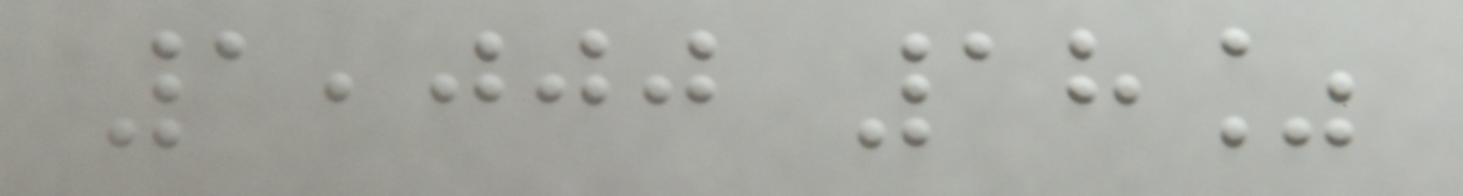1,000 18%
